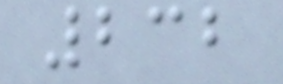232
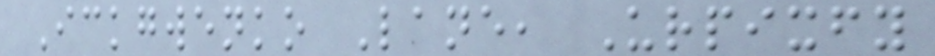Ickgwenko Lane, Urpixfy
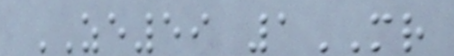ZE59 1MR
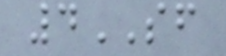4SF
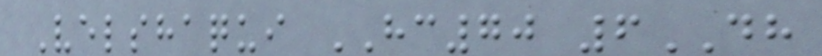Velshaqui HC70 6DH
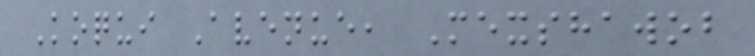Koqui Avenue, Mexshawob
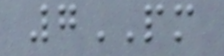7PM
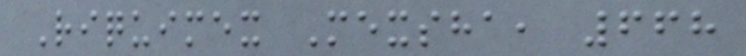Riquimex Mexsha, 668
